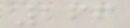166
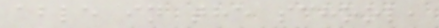able in the school,
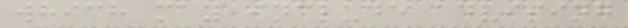which may include advising
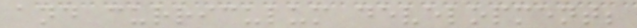and curriculum development;
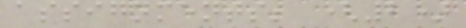assignments; (2)
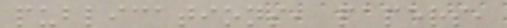publications, papers,
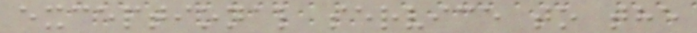exceptional service to the
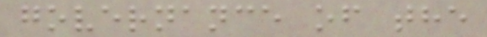governance of the
